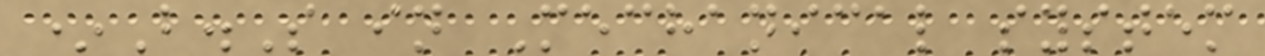*B.S in Mechanical system
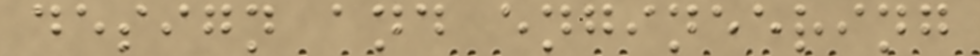design and engineering
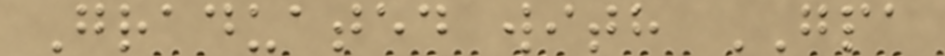Graduated with GPA
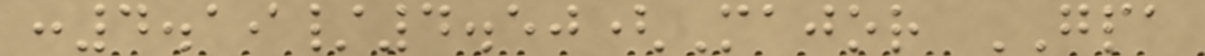:4.19/4.50(Major GPA
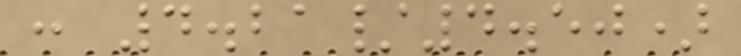: 4.21/4.50)
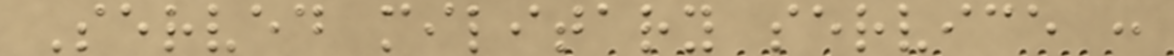Served military service :
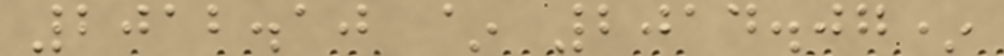2012.10 ~ 2014.07*
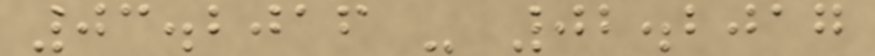03.2016 - 02.2017
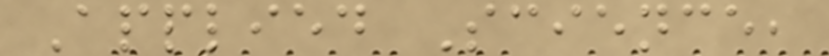Applied Science,
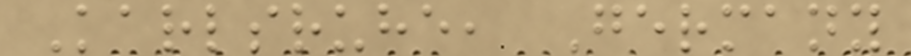Karlsruhe, Germany
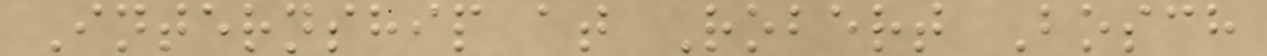Internship at Robert Bosch
